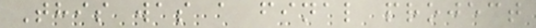This was a final project
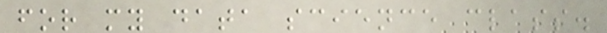for my data science class.
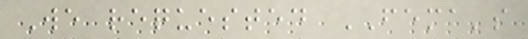We requested FEMA's
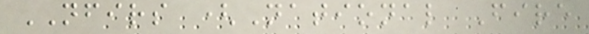NFIRS (National Fire
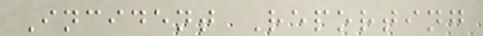Incident Reporting
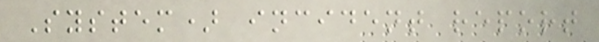System) incident report
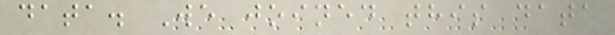data. We joined this data
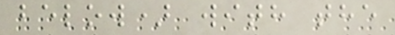below) with the
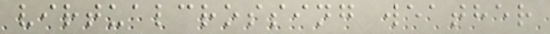virtualcrossing weather
